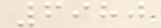6980
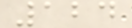124
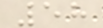58
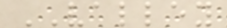VALLEY
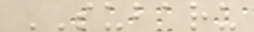SUBARU
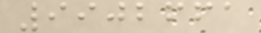9902661
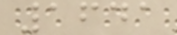1641
